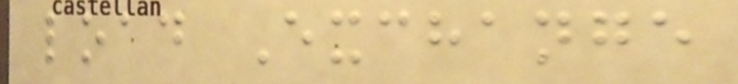load Exchange
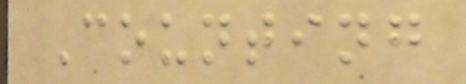Counting
